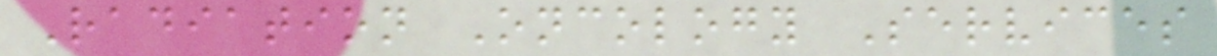Radiation Oncology Services
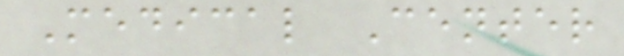Medical Center
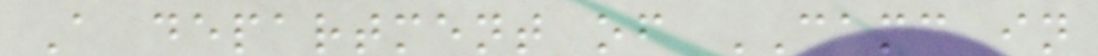A department of CAMC in
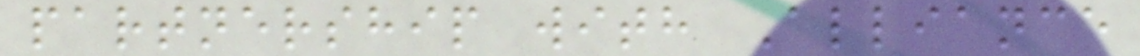partnership with Alliance
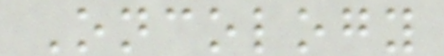Oncology
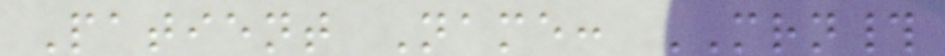Patient Name: MRN#
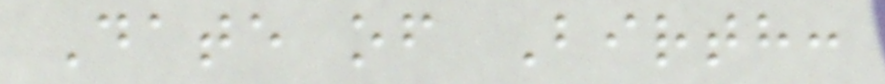Date of Birth:
